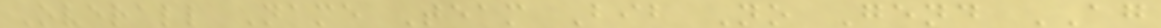Overall Name Team Bib No Gend AG
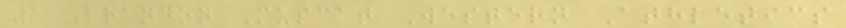1 Brandon Muscat Western Athletics
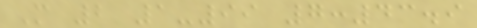M 2 1-99 7:43.9
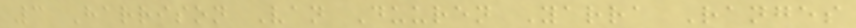3 Harrison Van Duuren Yarra Ranges
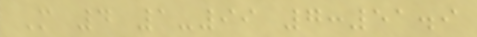M 4 1-99 7:51.9
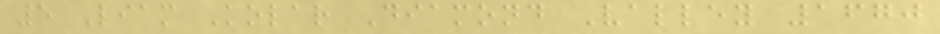5 Liam Kolar Diamond Valley 1670
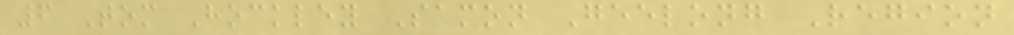6 Tom Hockley Samon Geelong Region
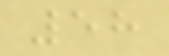58
